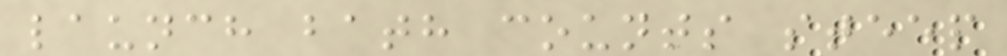launch bath counts steep
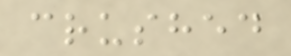crushed
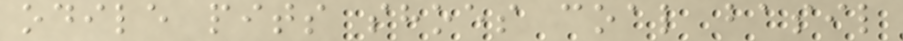odile pits shoes coal basil
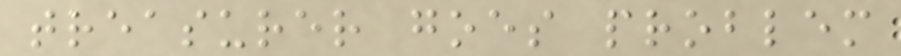treasurer goes problem
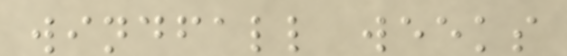windfall weeks
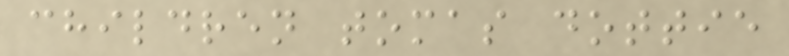children tomas dottie
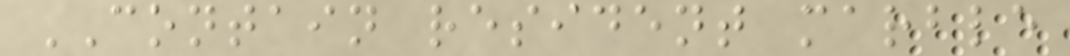CONTAIN resident marble
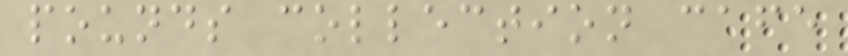pounds collection cafe
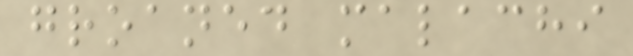groaned malachi
